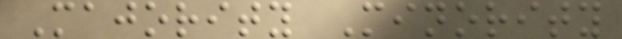Majority Minority
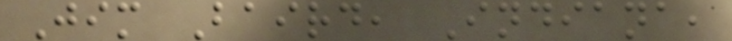Jim Baird, Indiana,
